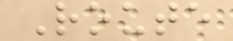Route
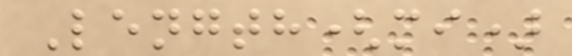Length(mi)
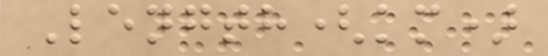Length(km)
